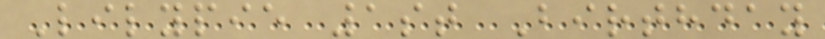Lilypie 1st Birthday
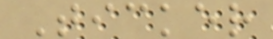Ticker
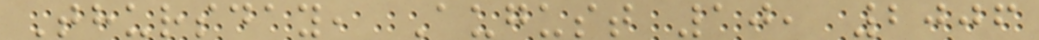Thursday, August 10, 2006
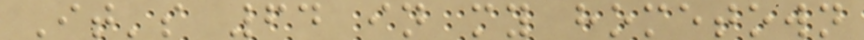It's 64 in my hometown
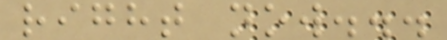right now...
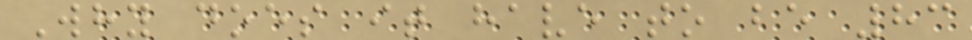Why does it have to be 83
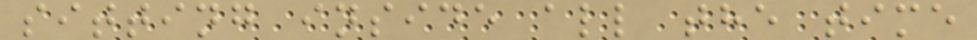sitting inside all the time
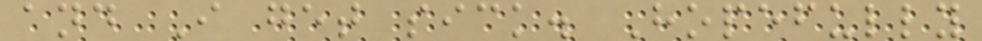and I get sick. Hopefully
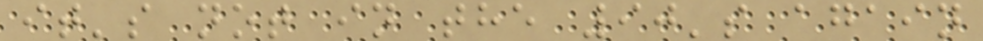it's not in the 90's again
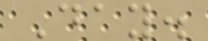Day.
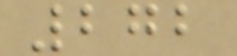272
